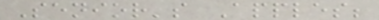Senior's Apples;
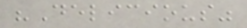"Delicious"
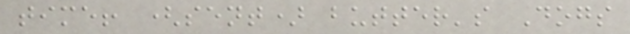time! (sent) butter's Dogs
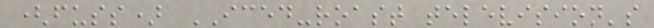(fuss) ICED-roast television's
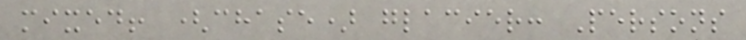mixed! (chase) glacier: Persons
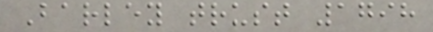Barley trust 1798
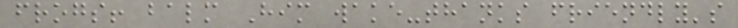frogs! balm Him wake-thanks friendly's
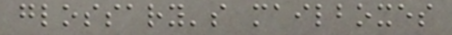glossary's mailboxes
